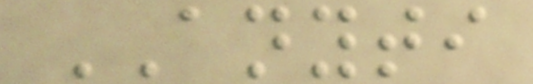ANYTI
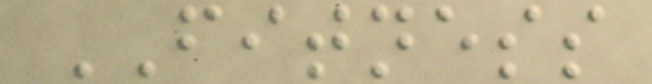FITNESS
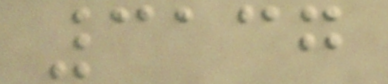3137
